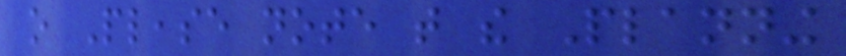o Please note that the Planning
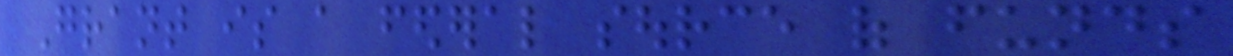Grant is a federal source of funds
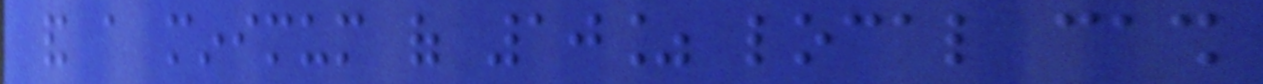and a minimum of 10% local cash
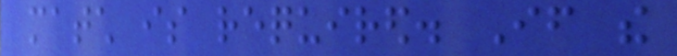match is required. If the
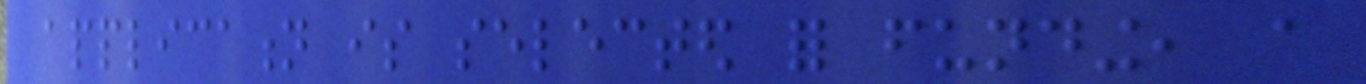application is selected for funding, a
